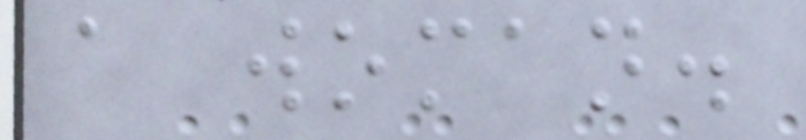a woman.
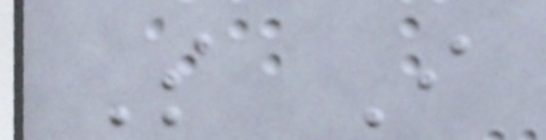So I
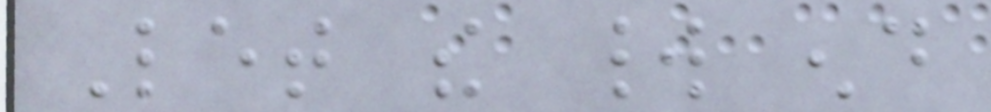Let the world end
